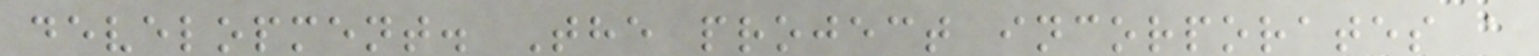development. The project incorporates a
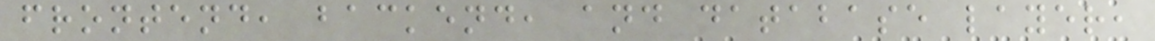frontend, backend, and database layer,
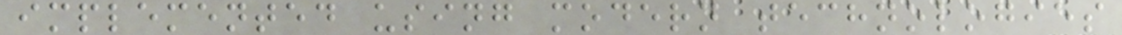implemented using modern technologies
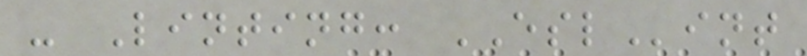- Linting: ESLint
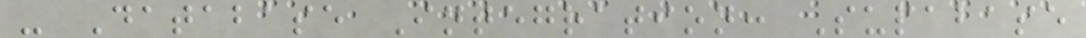- Database Integration: Supabase
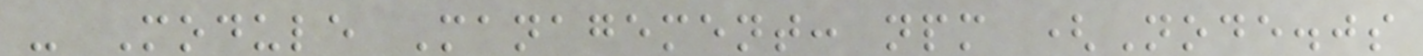- Module Management: npm (Node.js
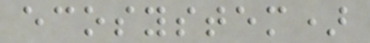ecosystem)
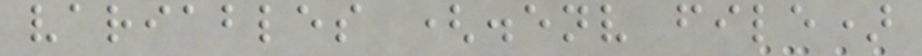variables (.env file)
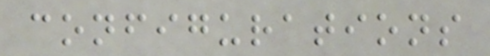configurations
